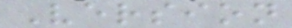Version
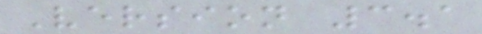Version 3.1
